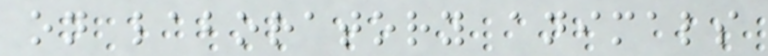on laboratory animals
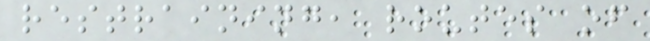restraining, routes of
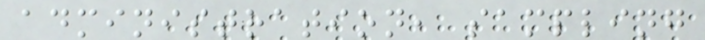administration, sampling
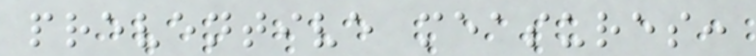preventive measures:
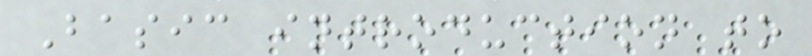Basic introduction to
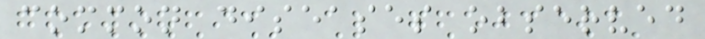common diseases observed
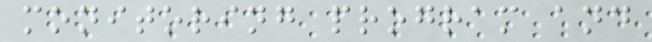monitoring program and
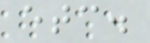etc.
